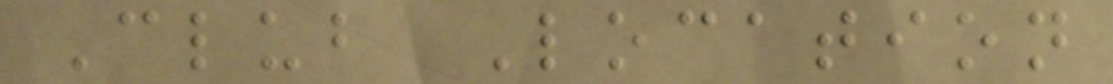Club Location
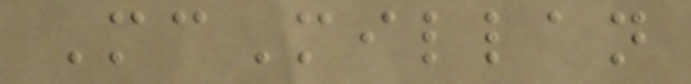McMillan
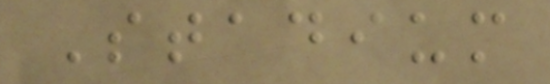Stadium
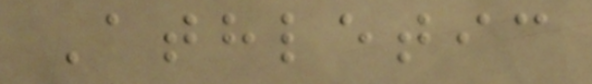Athletic
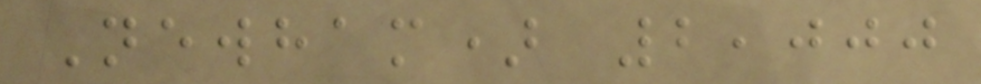Newham) 2,000
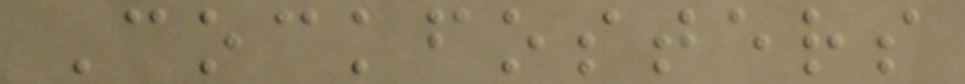Cockfosters
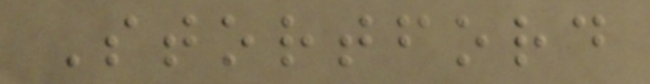Stortford
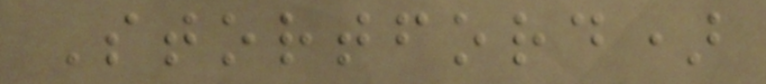Stortford)
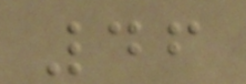46
